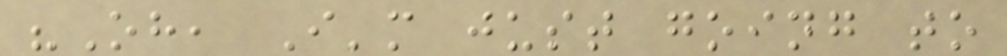"Oh, I'm just going to
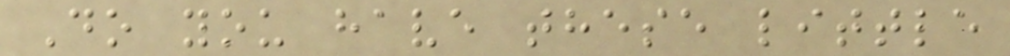Do you have these little
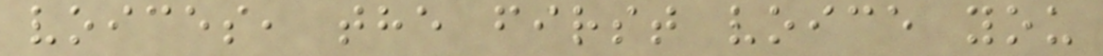voices, the first voice you
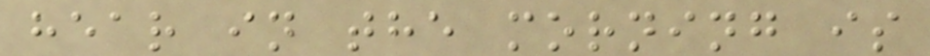hear in the morning is
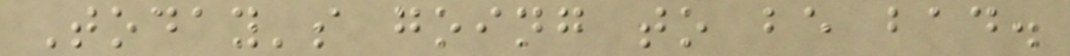Today's going to be bad.
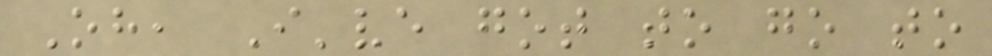Oh, I've got to go to
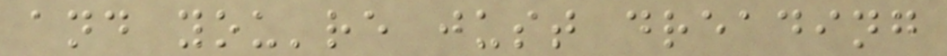and you're just dreading
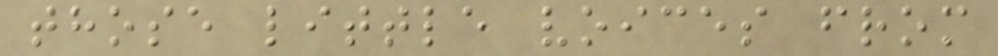those little voices from
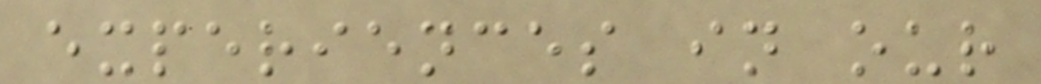experiences in our
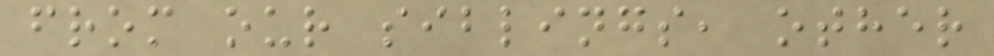from our siblings, other
